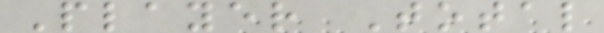Player Total
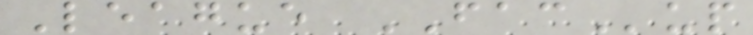League FACup
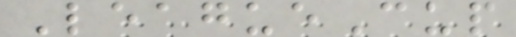LeagueCup
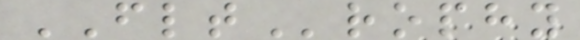FLTrophy
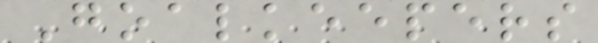Goalkeepers
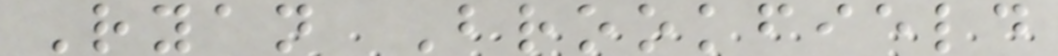Ryan Brookfield
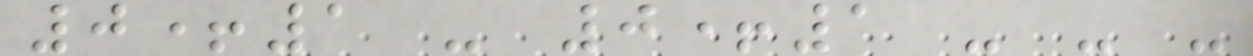0+1 - 0+1 - - -
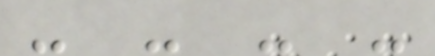- - - -
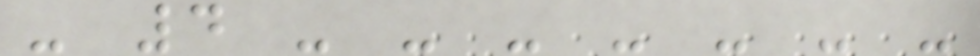- 4 - - - - - - -
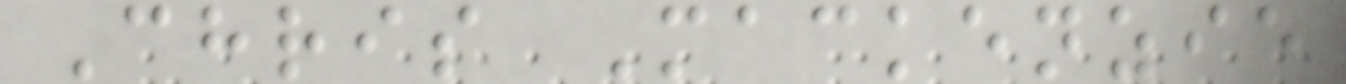Chris Mackenzie
